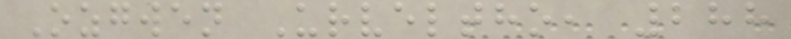Ozgwen Urveltho, 288
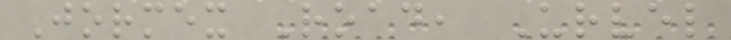Jormex Road, Urvel
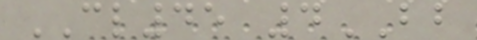CL45 4BB
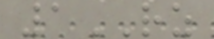1RZ
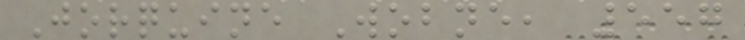Jorquine Wobne, 557
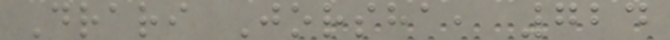Drari Jorsha, 724
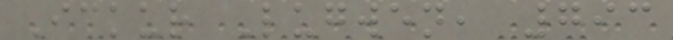Ickur Lugwen, 793
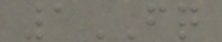1FQ
